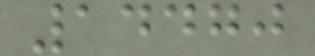14470
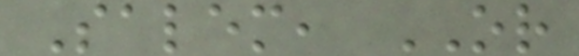Salem, OR
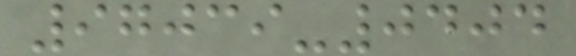97039-0404
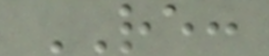RE:
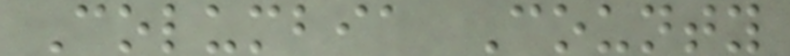Columbia County
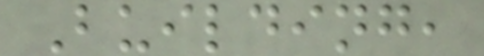Building,
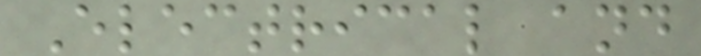Electrical and
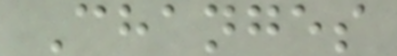Changes
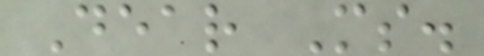Dear Ms.
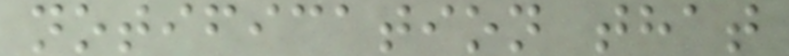notification that
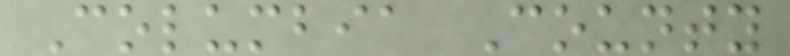Columbia County
